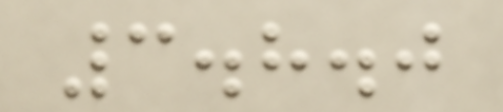3.8.0
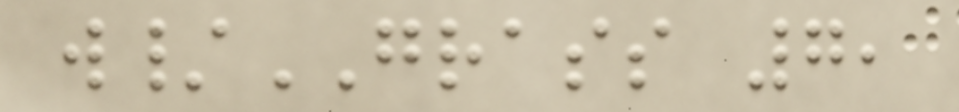w/GRASS 7,
